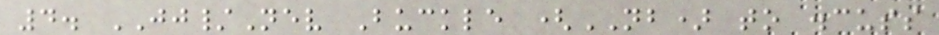4. JJ/Nev Buckle (NB) to discuss
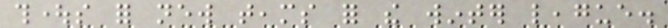thoughts for new teams for the winter league.
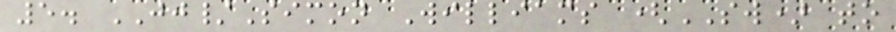5. JJ/Simon Williams (SW) to
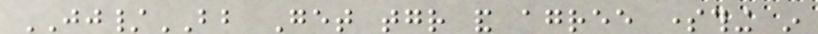JJ/BB Get together and agree something in
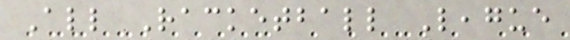All Racketball League
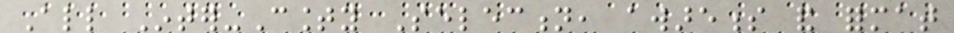All Inter-County Selection, awareness and format
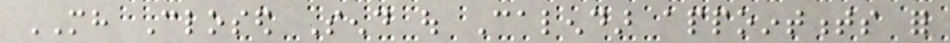MH Closed Send out Calendar appointments for
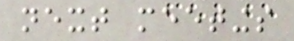next meetings
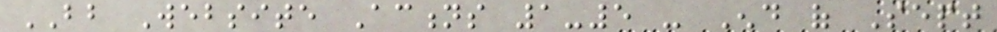BB Website Actions 1-5 - End of Sept
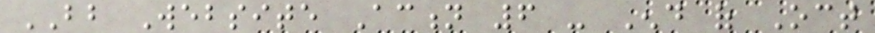BB Website Action 6 - End of Oct
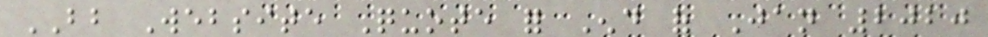BB Website Quote for End of Jan 2020
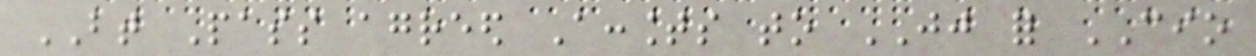BT Pass agreed Accounts to JJ for CIO
